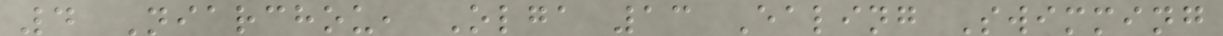4 Niarchou, Olga 13 Ealing Swimming
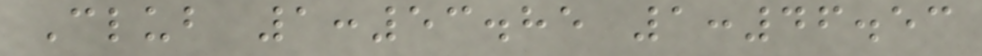Club 1:53.85 1:46.53
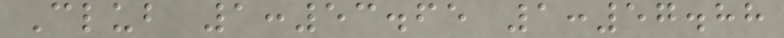Club 1:53.65 1:57.88
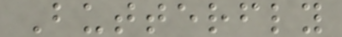Butterfly
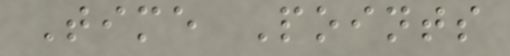Time Points
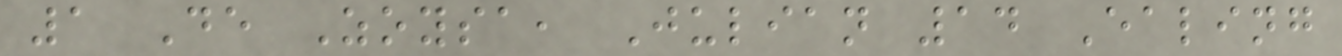1 De Zoysa, Julian 14 Ealing
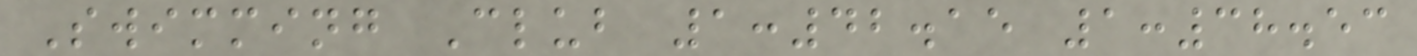Swimming Club 1:42.15 1:38.53
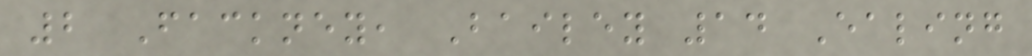2 Fackney, Bailey 14 Ealing
